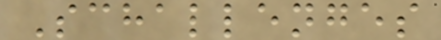Schallenges
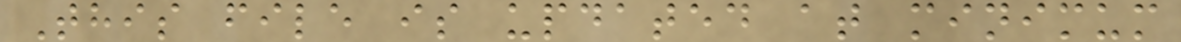This file is updated at minimum
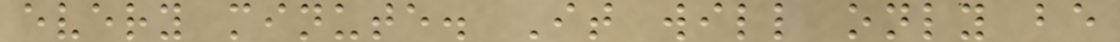every minute. It will only be
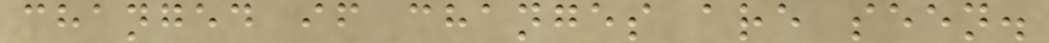changed if changes are seen.
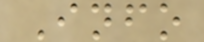Info
